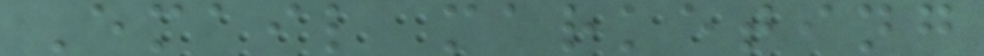Email marketing
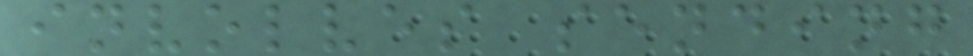involves sending
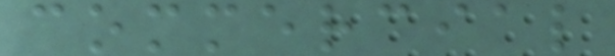commercial
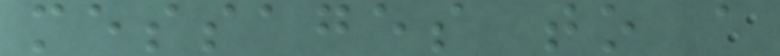messages to a
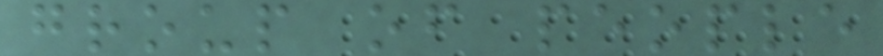group of people
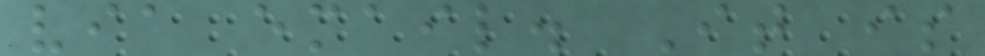via email. It is
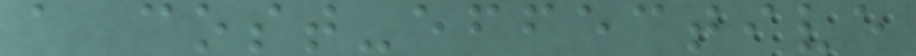a cost-effective
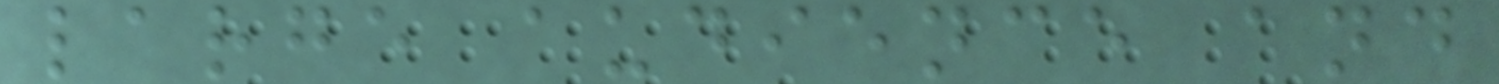large audience and
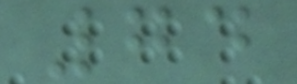74
